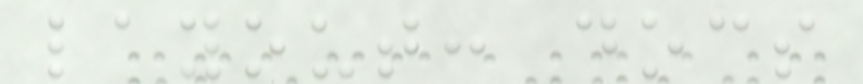layout: docs
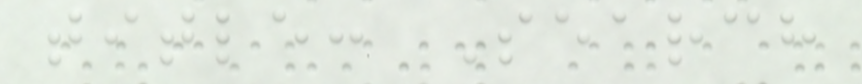title: Search
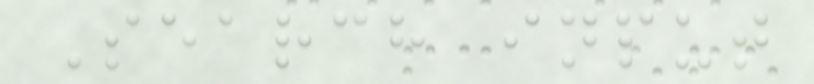Search input
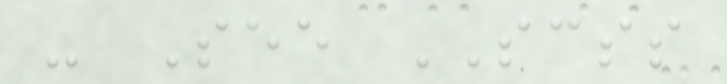- See SCSS
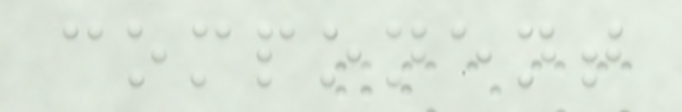component
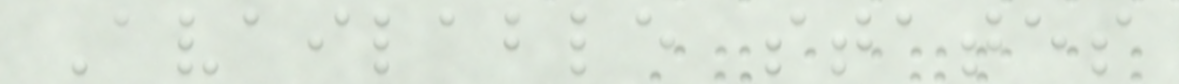Available states
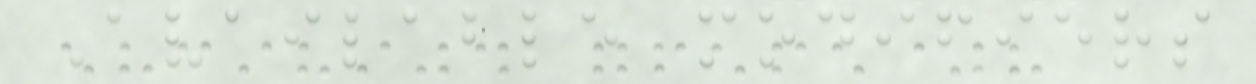Available modifiers
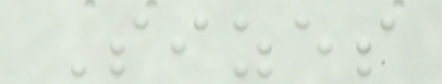Sizes
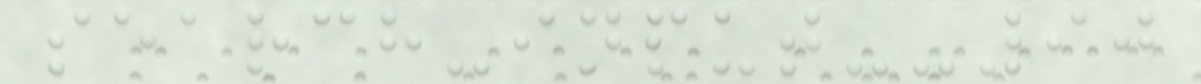search-input--90
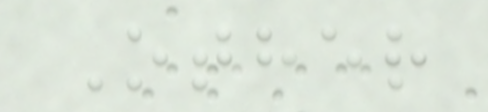Other
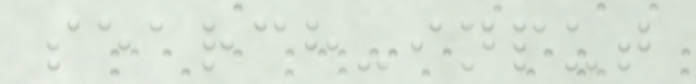search-input
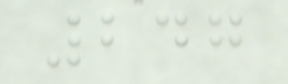247
